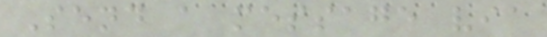Send a message via
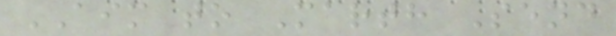AIM to Marth Send
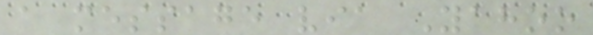a message via Yahoo
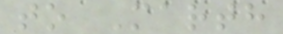to Marth
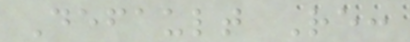Default Re:
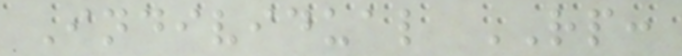Individual RP:
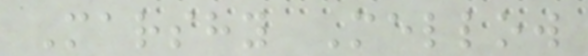Marshy Mellow
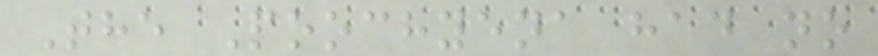The Poochyena had no
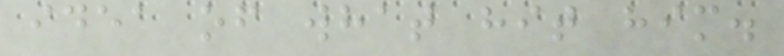idea of what hit him.
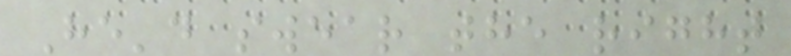He'd swear the right
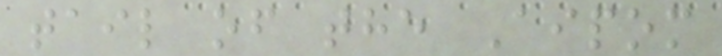tail of the Aipom
